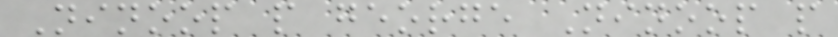Ninoop p george Ninoop p
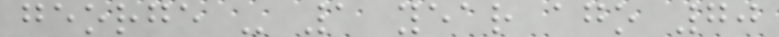george - 1 year ago 70
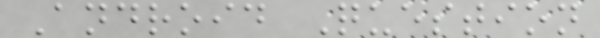Android Question
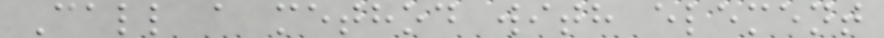Call a method with element
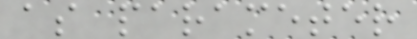as parameter
